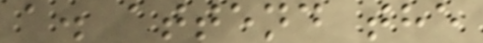a. attend the
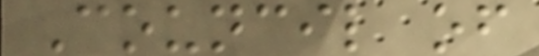Council of
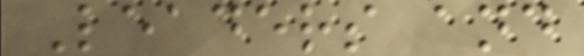Leaders and
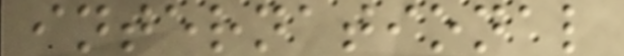international
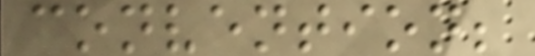convention;
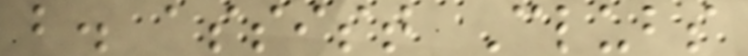b. assist Clubs
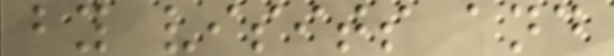by visits and
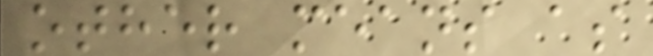other means as
